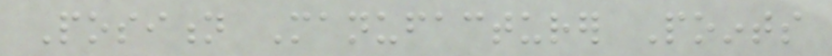Position Manufacturer Points
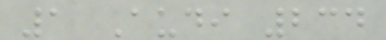1 Audi 234
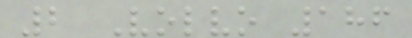2 Volvo 186
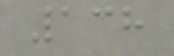138
